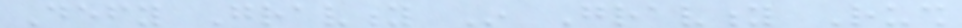Defy Gravity In Gravity Rush
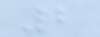2
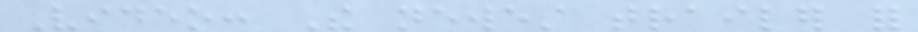Video: The newest trailer for
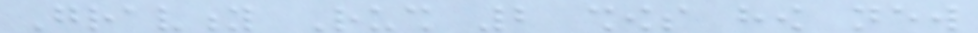Gravity Rush 2 shows how new
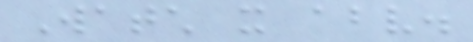Watch it above.
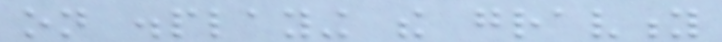on displaying the gravity
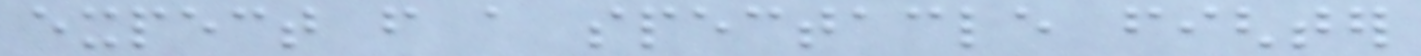expect from a spectacle fighter
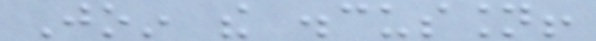Join the discussion!
